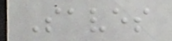Saves
